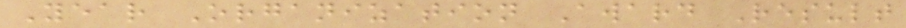Year Organization Award Result
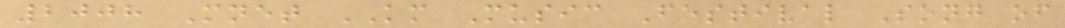2008 Mnet KM Music Festival Song of
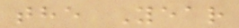the Year
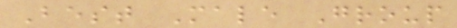Best Male Group
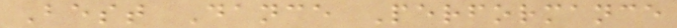Best Dance Performance
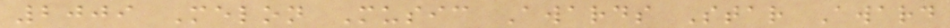2009 Melon Music Awards Star Award
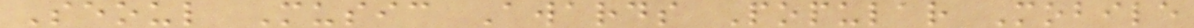Seoul Music Awards Popular Mobile
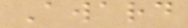Award
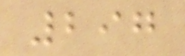297
